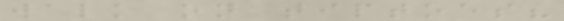walk on tiptoes?
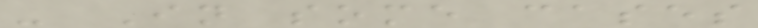- In some cases
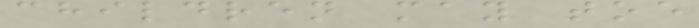children may toe
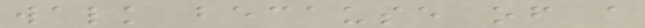walk because of a
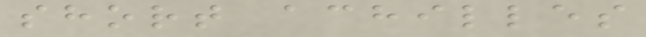short achilles
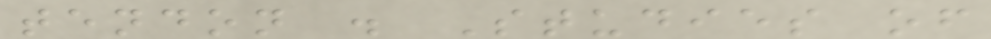tendon . Studies of
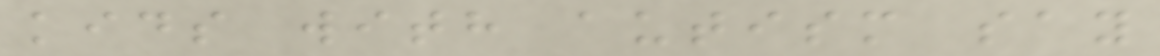kids with autism say
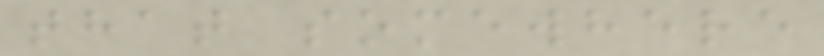that somewhere
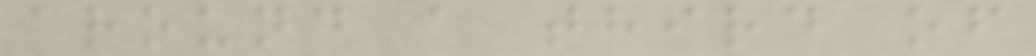around a third of
